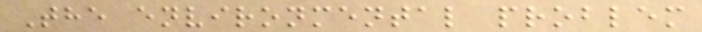The environmental problem
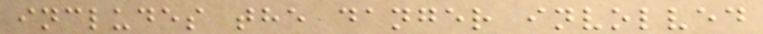includes the danger involved
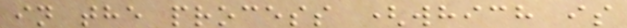in the process (which is
